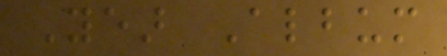Year Album
